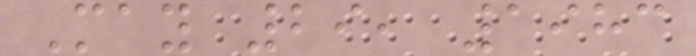May 29, 1983
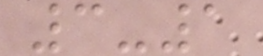3-1
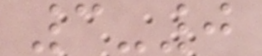3-0
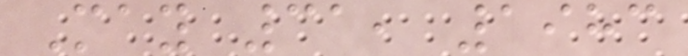May 31, 1983
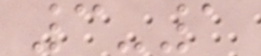3-1
